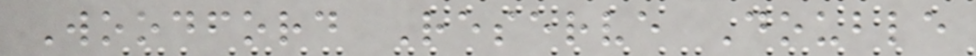Woodford Reserve Double
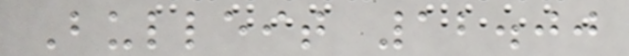Bulleit 12.00
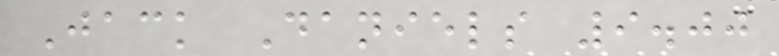Jack Daniels 9.00
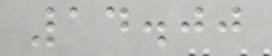14.00
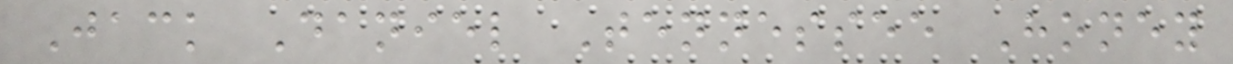Jack Daniel Tennessee Honey
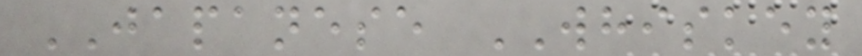JAPANESE WHISKEY
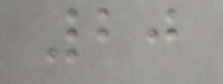20
